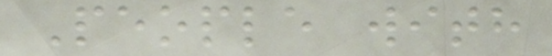People with
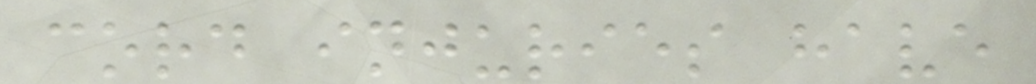cord injuries have
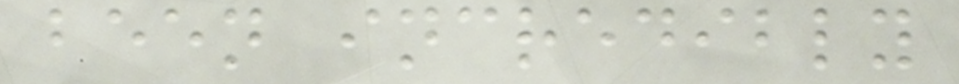been incredibly
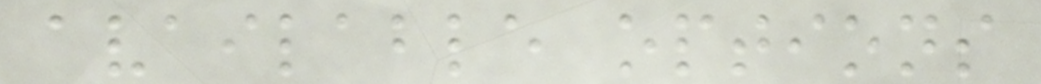available options
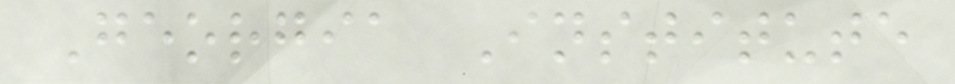Georgia Institute
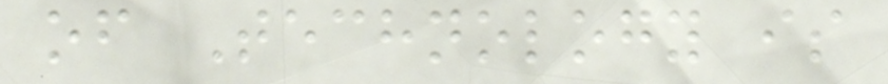of Technology is
